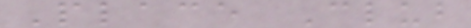Place Club
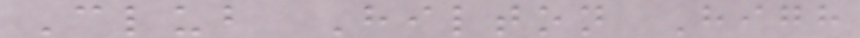Club Hilton High
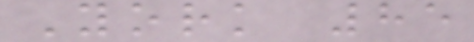York 85
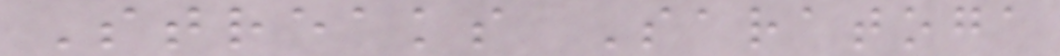Streaks Saratoga
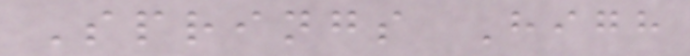Springs High
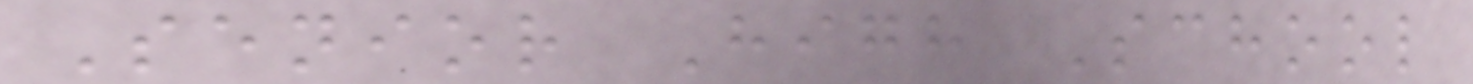Senior High School
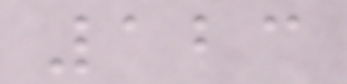123
